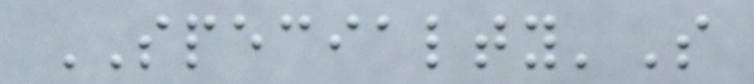SPECIALTY'S
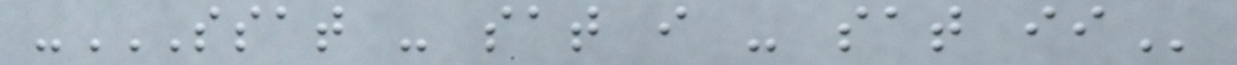-SSAT - SAT I - SAT II
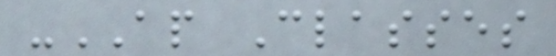-AP Classes
